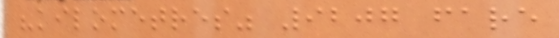"kilometres" 9207 fare
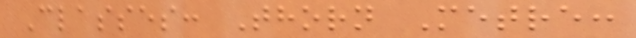Classes: Thorn Metre:
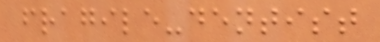fragile-dentist
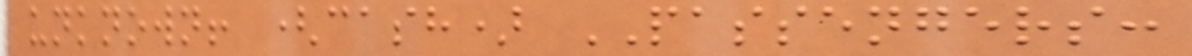unknown! (cash) PASSENGERS:
